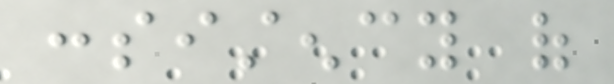consistency of
